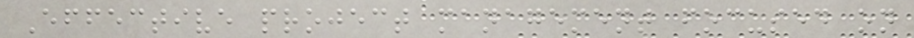Effective project management focused on
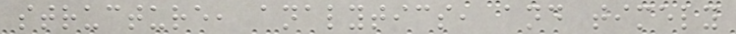structure, analytics, and timely
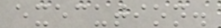execution.
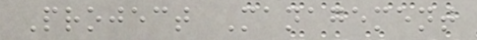Project Management
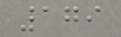179
